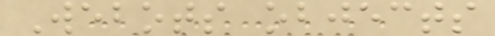Webots objects
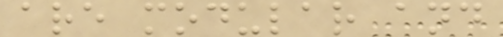are modular and
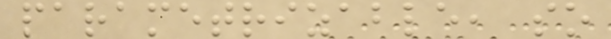parametrizable, so
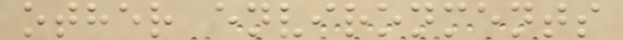other environments
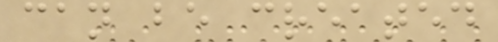can be created
